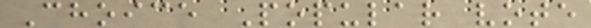Choice Popular vote
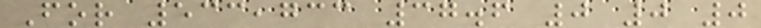For 533,733 37.6 0 0 0
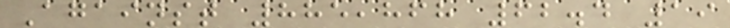Against 885,868 62.4 19
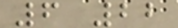6 22
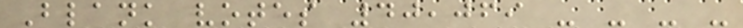Blank votes 40,069 - - - -
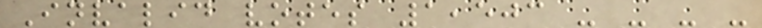Invalid votes 1,503 - - - -
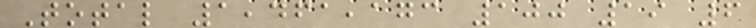Total 1,461,173 100 19 6
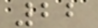22
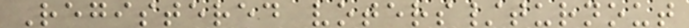Registered voters/turnout
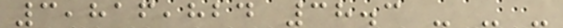3,816,824 38.3 - - -
